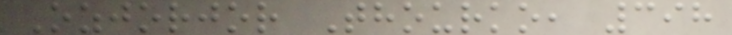Ozjorjor Thourko, 398
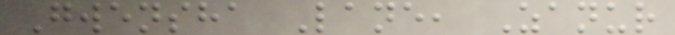Gwensha Lane, Zanur
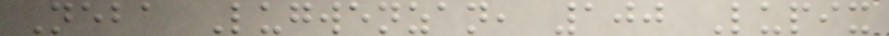Neba Lugwenzan, 100 Lupix
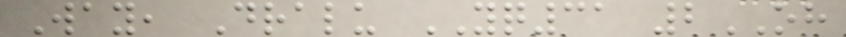Way, Dralu YQ31 2OH
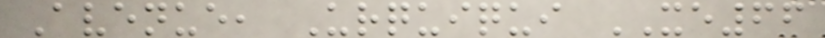Avenue, Urquiqui XE66
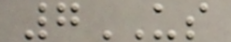7US
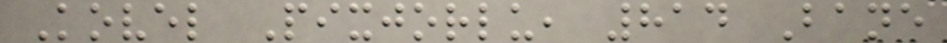Kovel Pixjorlu, 814 Bane
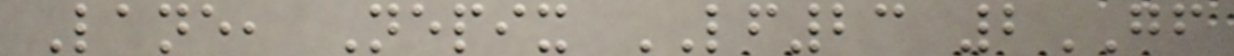Lane, Nepix LF23 2GF
